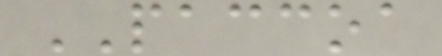PACCOA
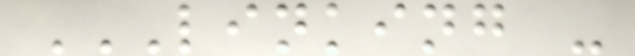LINKING -
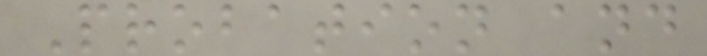Probation and
